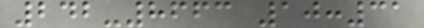242-8663 10:31
